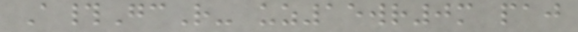A#GcR- uz15wr0m paj
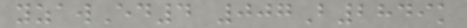yzawEd4 007B2849k
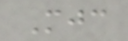Mjc
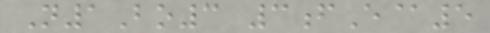N1Bo3 3fE@5
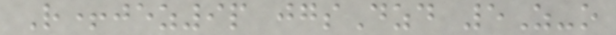R+jez9p jgsDzd 5Z-o
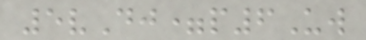5vDj=p6Uw
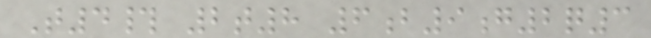T4# 2t8 6b9g2q3
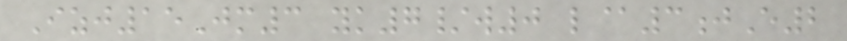Izj15Jm3 yk7/w0 l@3jE2
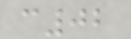c02
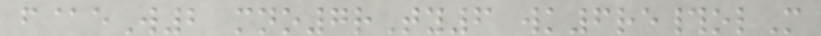f@eW2 mno7rTy6 wk6re#olM
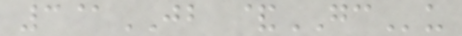3@JB &GCu
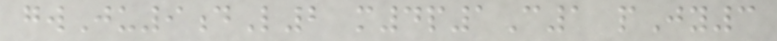gwJu9dL2 m4p1C1 pJy3
